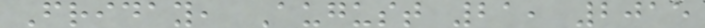Friday, August 21, 2015
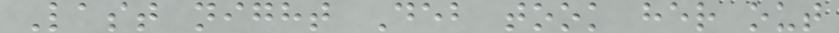Last night Deb took her out
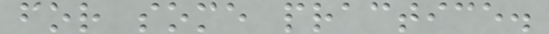for some practice.
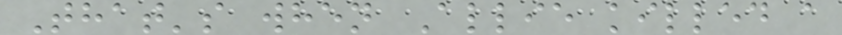That's when Allie killed a
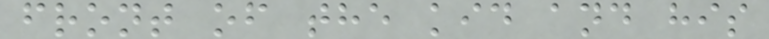front of the kid and his
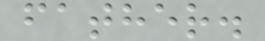father.
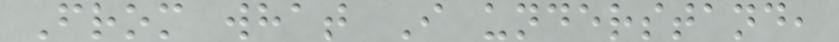From what I understand,
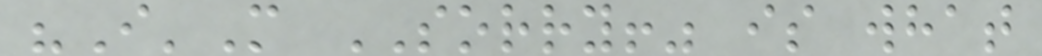"I'M SORRY!" is what
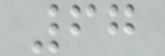67
